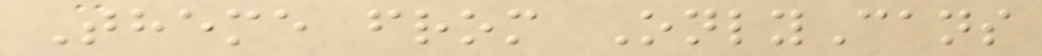Theme from OnlyCans
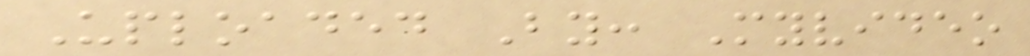Uploaded By: Myvideo
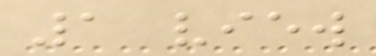1 view
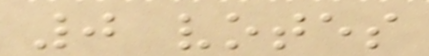0 votes
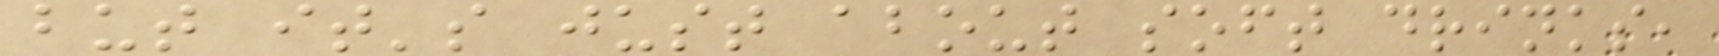but it's just about soft drinks,
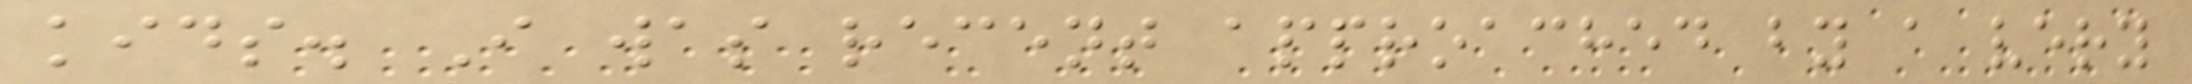kids. I was recent approached by a very
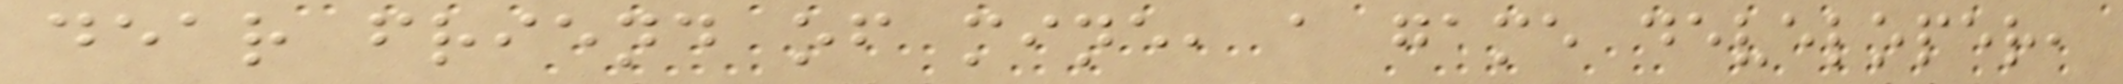dear friend of mine, a game developer,
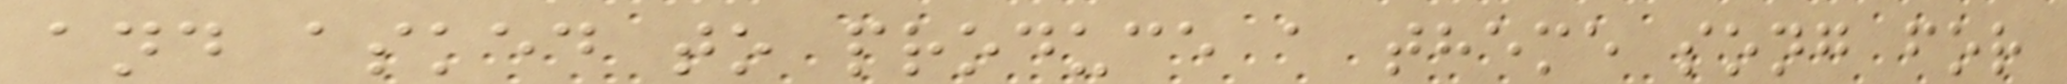and asked to produce a theme song for
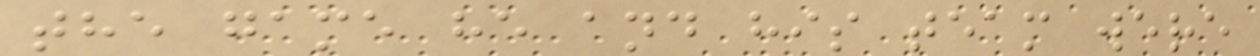the game he and his team were
